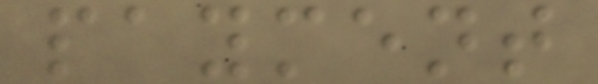payment
